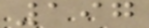197
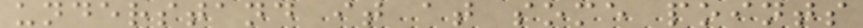understand it at some points
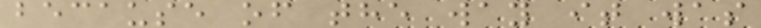because of the way it was
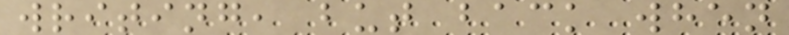writing, but back when
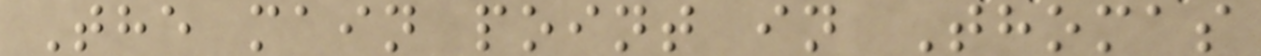The main point in Thomas
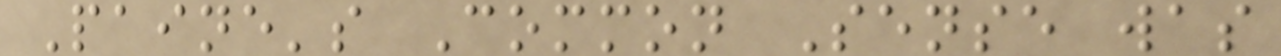Paine's Common Sense was
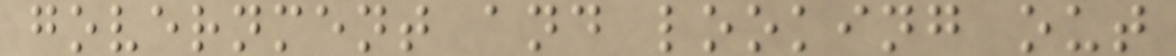government and looking out
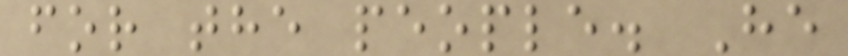for the people. He
